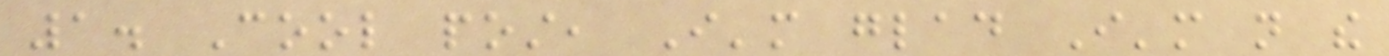1. Cool post, I'm glad I'm not the
